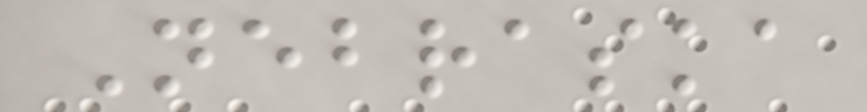Nebraska
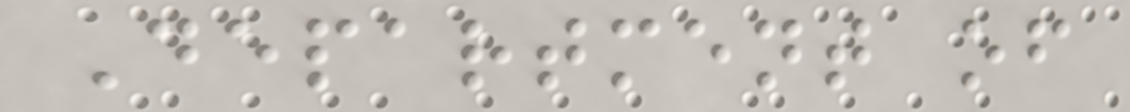Department of
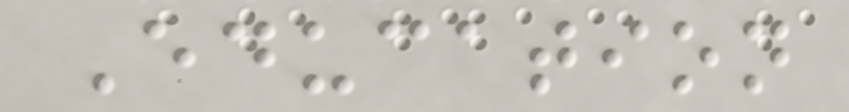Education
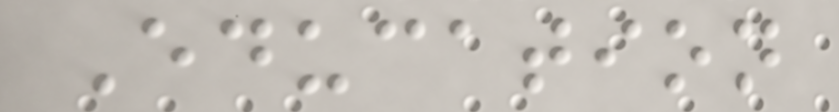Education
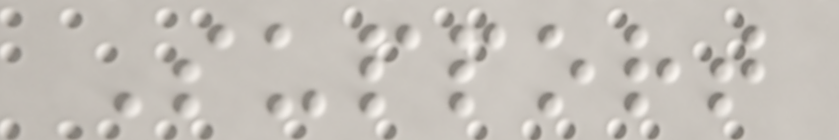Support
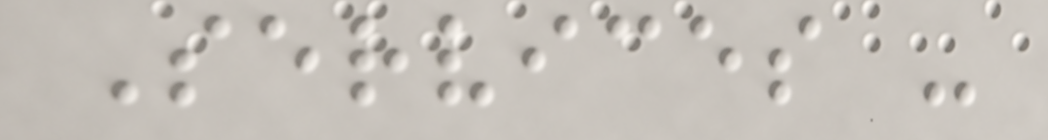Services -
